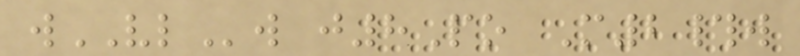wVLw j8Po M2#w
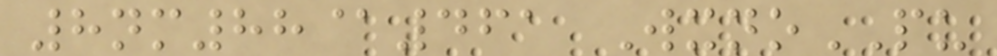8nm88@461 WxnoPU
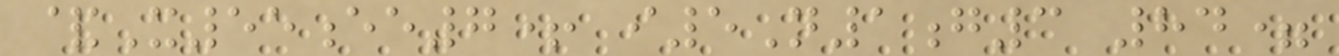&X55ee7+ i5N1g3 84=
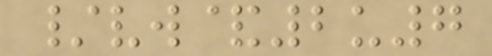/vw&2u7
